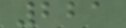221
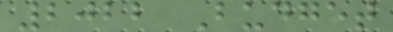2022 Budget
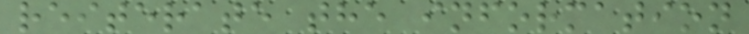reiterate the information
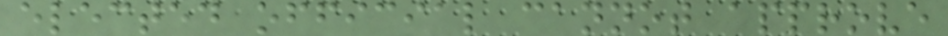elected official cannot approve
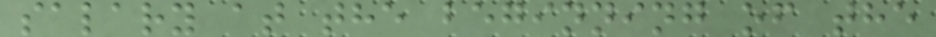salary at the beginning of the
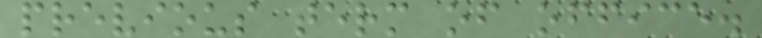previous term of office.
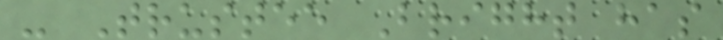- Trustee Bright has
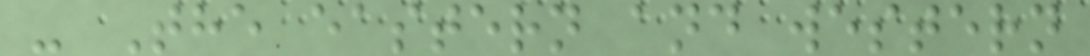- The eastern and western
